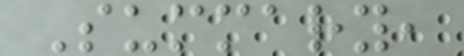Summary,
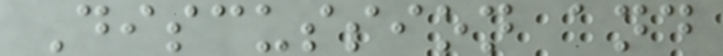Discussion and
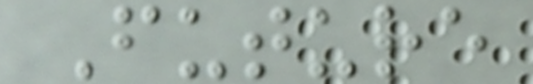Future
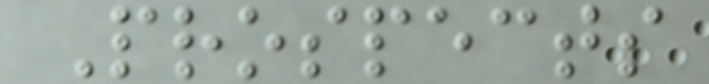Prospects
